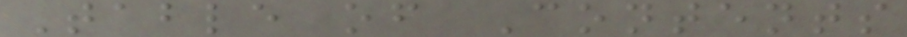Table of Contents
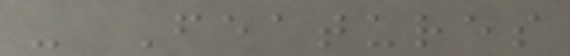- Features
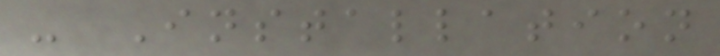- Installation
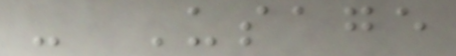- Usage
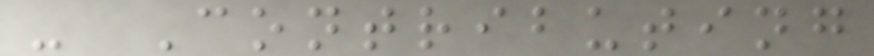- Contributing
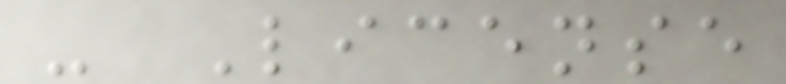- License
